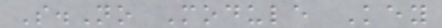S.No Module Key
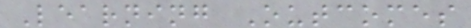Learning Outcomes
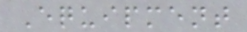Equipment
